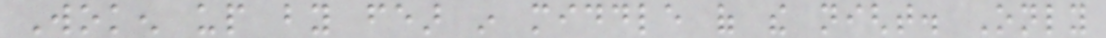Woken up by fear in middle of the night. Only
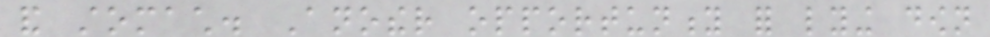and stomach. Another opportunity for lying down
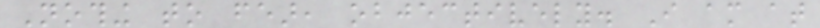Nothing to fear, objectively. I am at
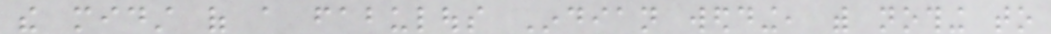the midst of a fabulous Indian wedding, with nothing to
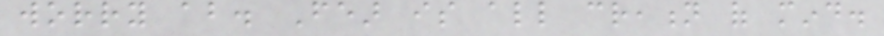worry about. Fear is all creation of mind.
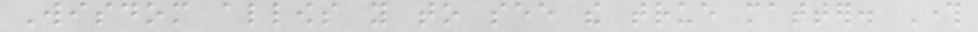Wisdom allows you to see the true matter. Through
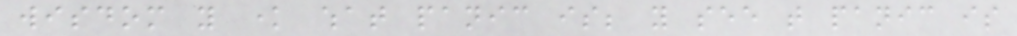wisdom you know what panic is; you see that panic is
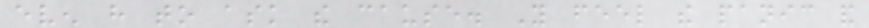even have to ask the cause. You feel the panic and
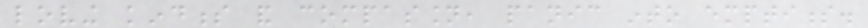loving kindness and compassion, panic into emptiness.
